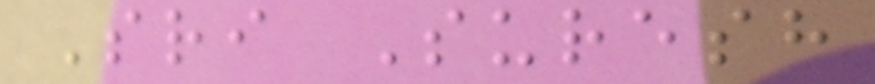Sri Suresh
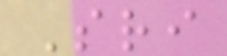Sri
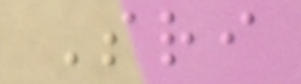Sri
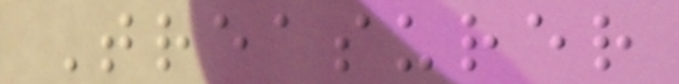Treasurer
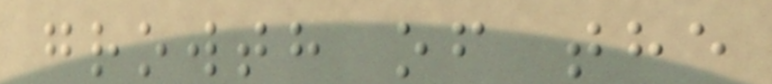growth of the
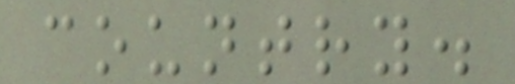country.
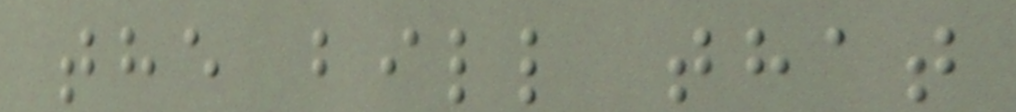the bill that
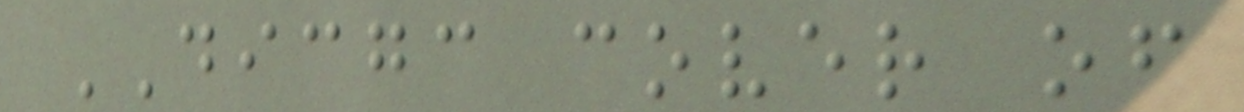DICGC cover of
